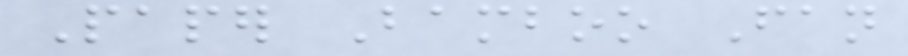Paper Bamboo Fan
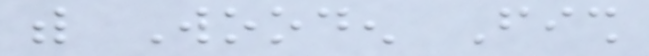with Wooden Fish
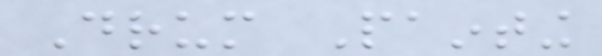Drum Painting
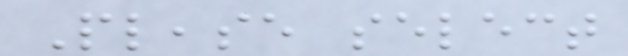Please select
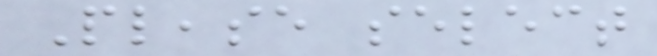Please select
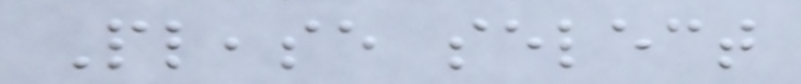Please select
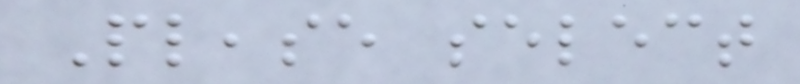Please select
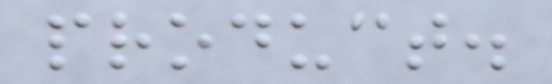product.
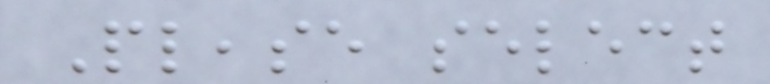Please select
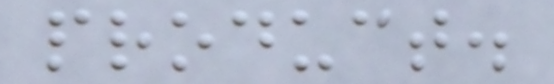product.
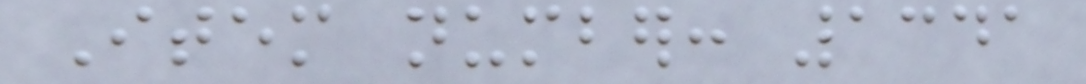Item number: 1341
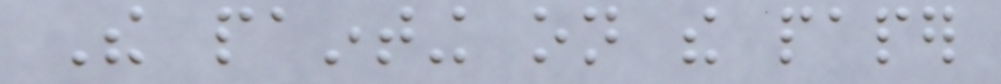The painting on the paper
